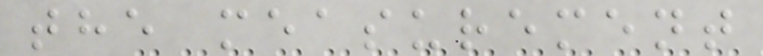the measurement
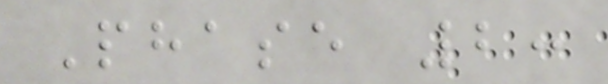Phase 2:
